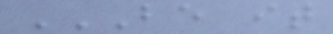BE IT
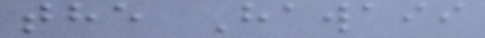the Hawaii
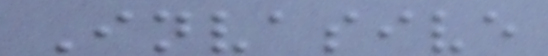Invasive
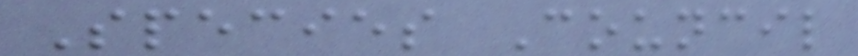Species Council
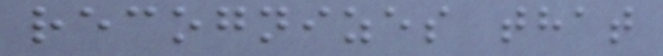recognizes that
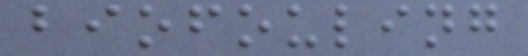biofouling
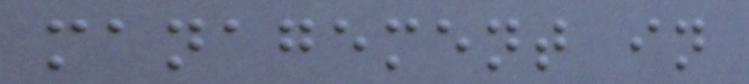management in
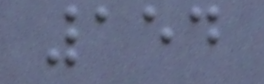154
